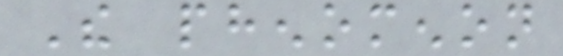The phenomenon
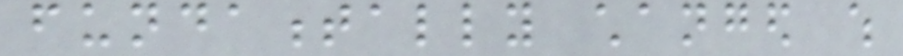fundamentally changed which
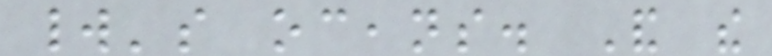world's oceans. And the
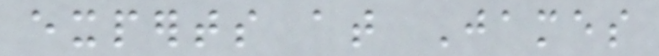experts at James
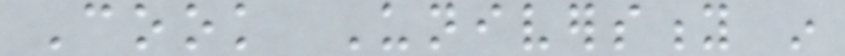Cook University in
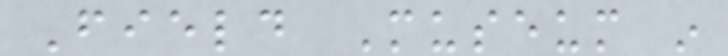Field Museum in
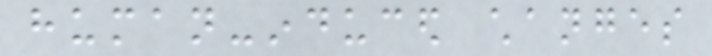human-induced changes
